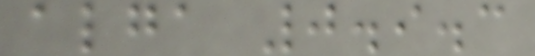alga 0.9.3
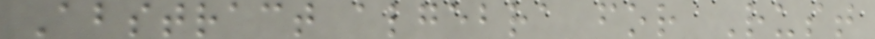Abstract algebra for Rust
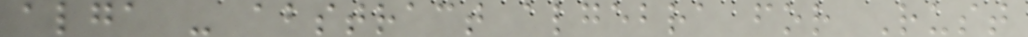alga - abstract algebra for Rust
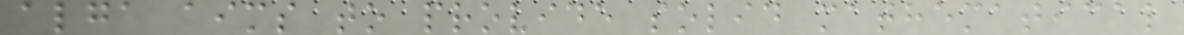alga aims to provide solid mathematical
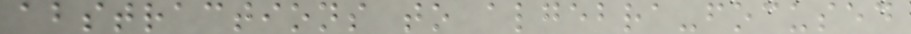abstractions to algebra-focused
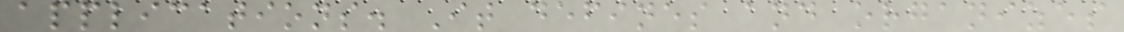applications. It defines and organizes
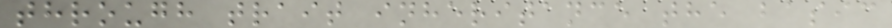through trait inheritance the basic
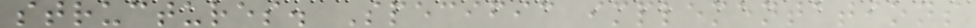structures. Specific implementations
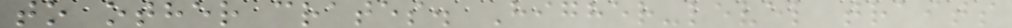to other crates. Higher-level traits
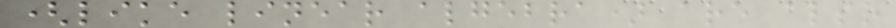(like linear algebra) are also
